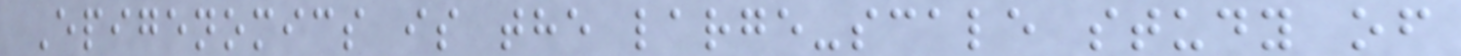Epigenomics is the large-scale study of
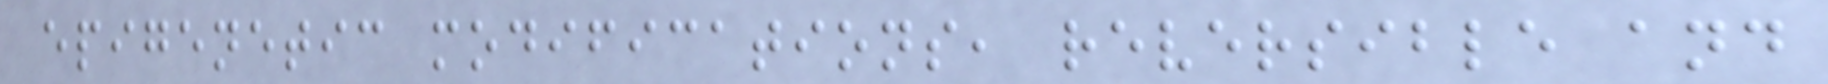epigenetic modifications, reversible and
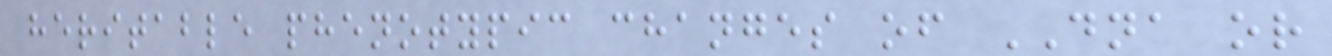heritable phenotypic changes of DNA or
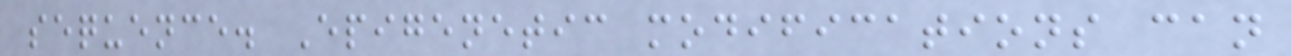sequence. Epigenetic modifications can
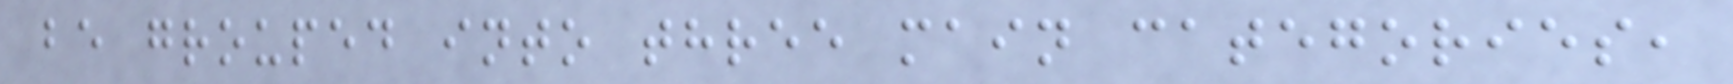be grouped into three main categories,
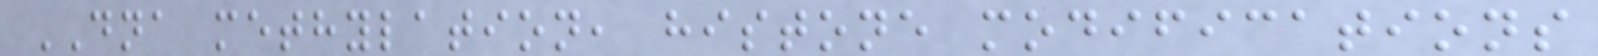DNA methylation, histone modifications
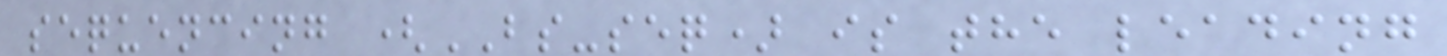sequencing (BS-seq) is the leading
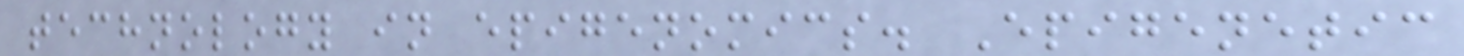technology in epigenomics. Epigenetic
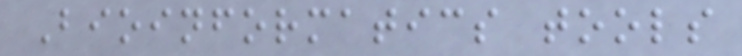Bioinformatics tools
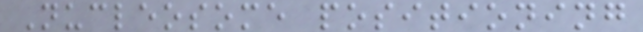Nucleosome positioning
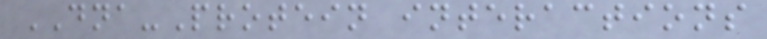DNA-Protein interactions
